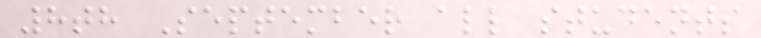8th September all students
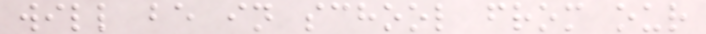will be in school from our
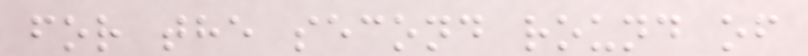for the second round of
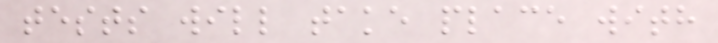tests will take place with
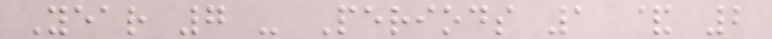Year 7 - Periods 1 & 2
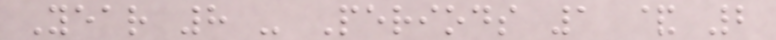Year 8 - Periods 1 & 2
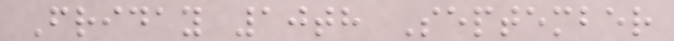Friday 10th September
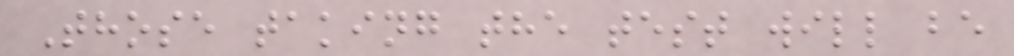Those taking the test will be
